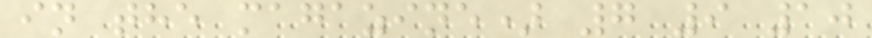in the magazine) 7 9 10
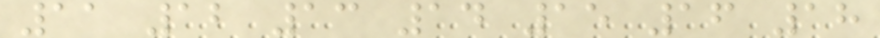11 12 13 14 15 16 18
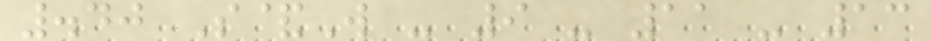.40 S&W - 9 - 11 - 13
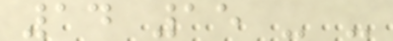14 15 - -
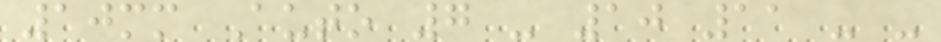10mm Auto 7 - 10 11 - -
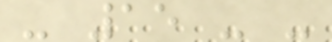- 15 - -
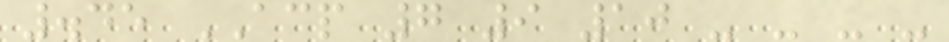.45 ACP 7 9 10 - - - -
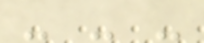- - -
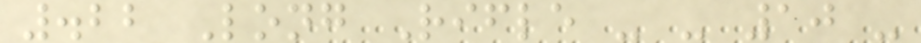.22 Long Rifle - - 10 -
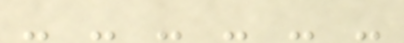- - - - - -
